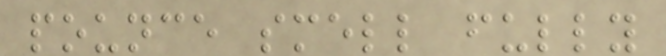pounce smell fully
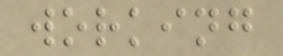working
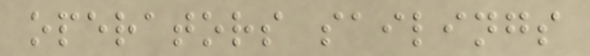operators sailings
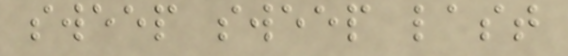sweep sweep last
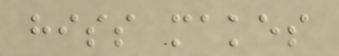hiss makes
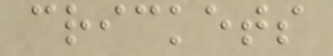crickets
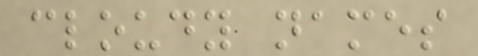cloudy names
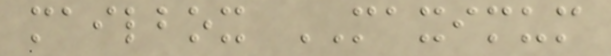mailbox MAXIMUM
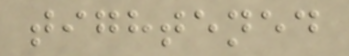tightened
